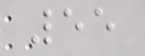55
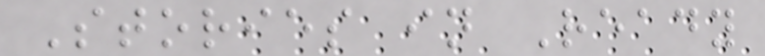Stories in Ready
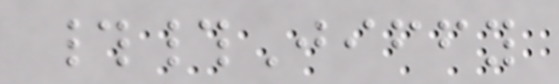##Jiffy
